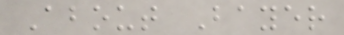About Bayer
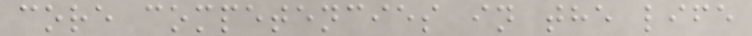core competencies in the life
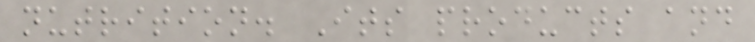nutrition. Its products and
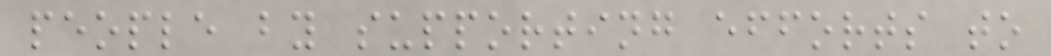people by supporting efforts to
